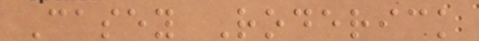Casey Roderick
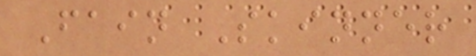Fain Skinner
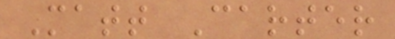Matt Carter
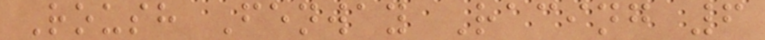Roush Fenway Racing 6
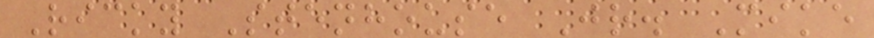Ricky Stenhouse Jr. Mike
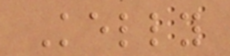Kelly
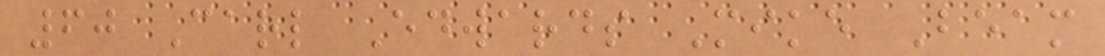60 Carl Edwards Mike Beam
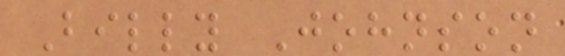Billy Johnson
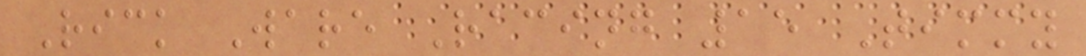Rick Ware Racing 15 Timmy
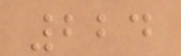224
